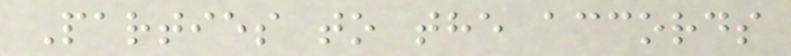Parties to the accords
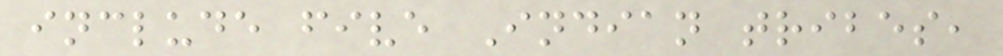include five Indian tribes,
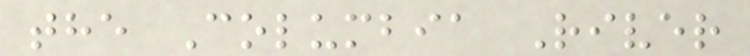the Columbia River
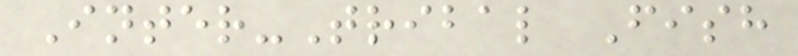Inter-Tribal Fish
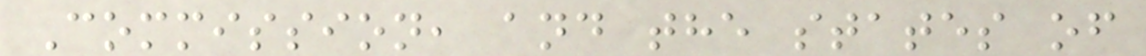Commission, and the states of
